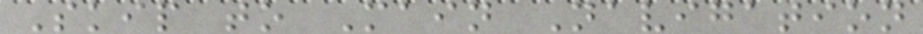Skip to Main Navigation
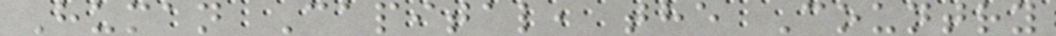Human Capital, the Country
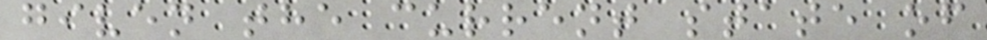given the current state of
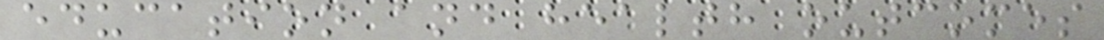education and health outcomes
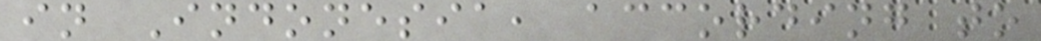in Indonesia, according to
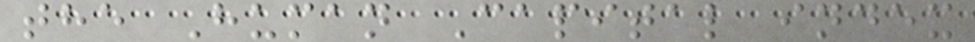the Human Capital index
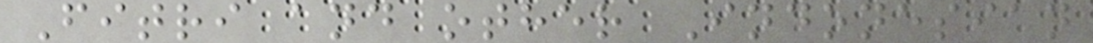Fitri and other Indonesian
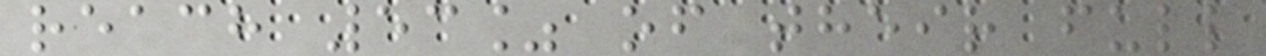reach 53% of their full
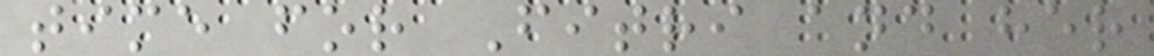time for Fitri and her
